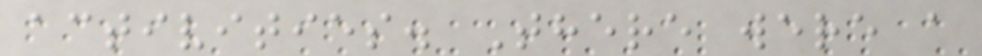activities. There were a
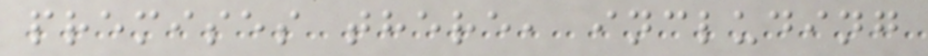premises there, including
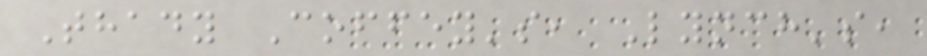Thady Coffey's, Lynch's,
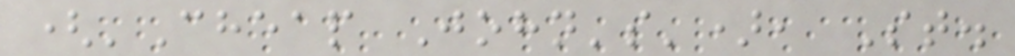('Cheap John's'), St.
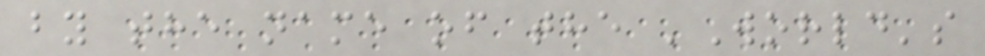by the name of the 'World's
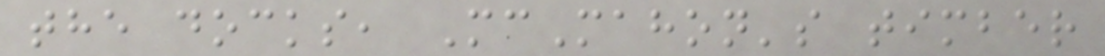the docks, McMahon's timber
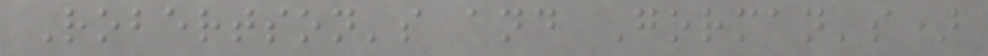Robertson's and Gorman's)
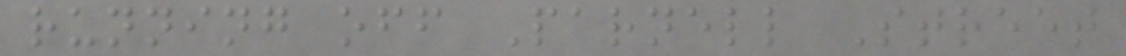running off Parnell Street
